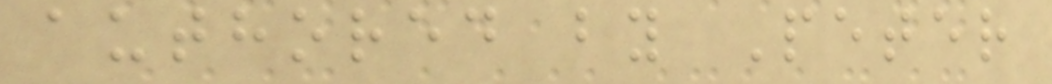authored by Peter
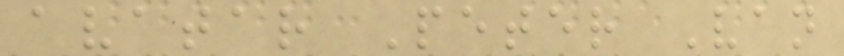avatar Peter Van
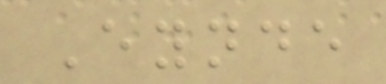Eynde
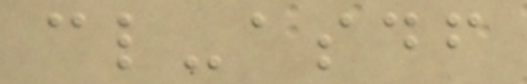cl-asdf
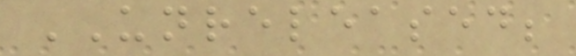UNRELEASED;
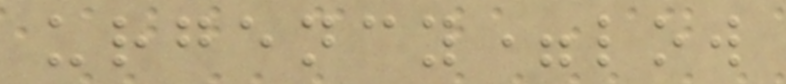urgency=low
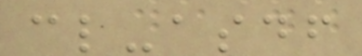cl-asdf
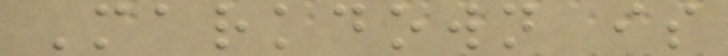Markdown is
